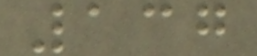137
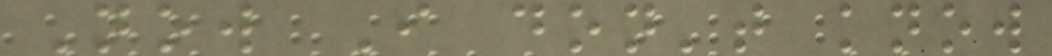Now I don't know
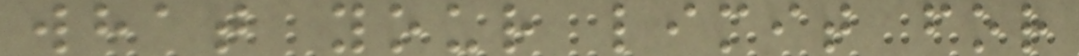what your limit for
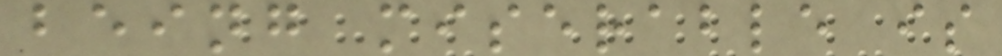being miserable is
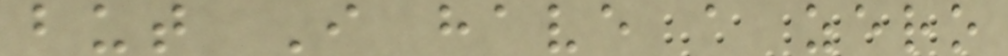but I have a zero
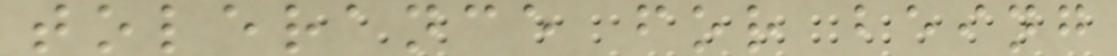tolerance for being
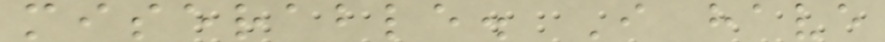miserable. I have
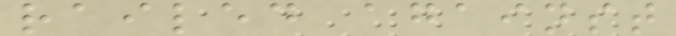railed against
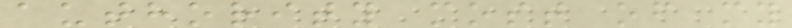authority most of my
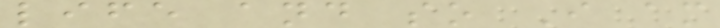life and so I am
